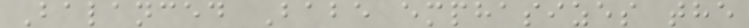Balanced Babe emphasizes the
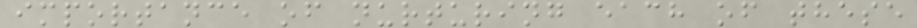importance of nurturing each of these
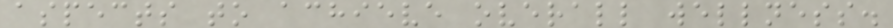aspects to achieve overall wellness.
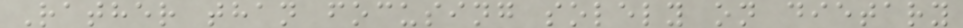Rather than focusing solely on dietary
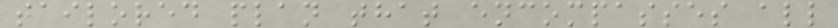tailored plan that encompasses all
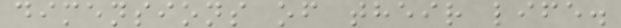dimensions of their life.
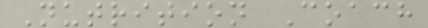Nutrition Coach
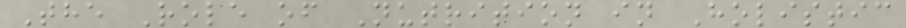The Role of Nutrition in Holistic
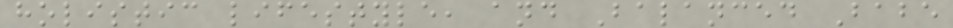holistic lifestyle, and Balanced Babe
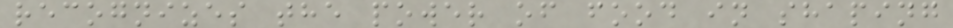recognizes the power of food in shaping
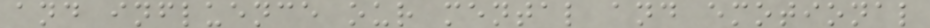and influence our mental and emotional
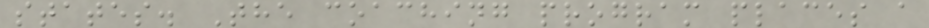states. The coaching program places a
